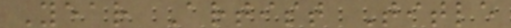Year Artist Title
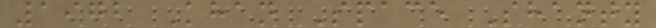1972 Khan Space Shanty
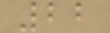22
